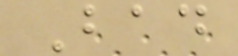Bad
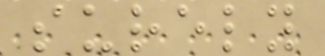surely
